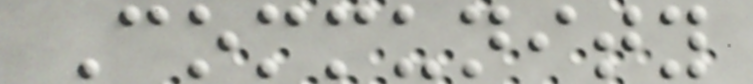Community
